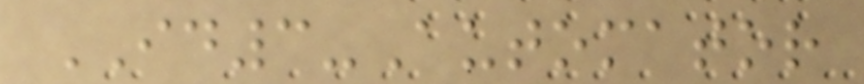ID3-Automator
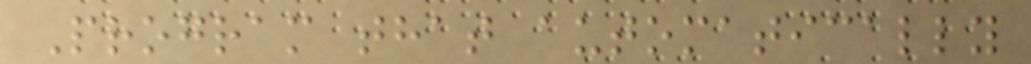Program that automatically
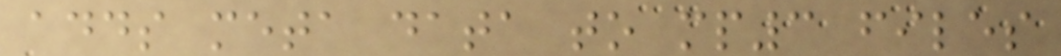adds meta data to mp3 files
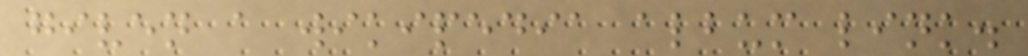given a wikipedia album link.
